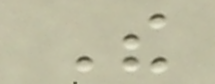The
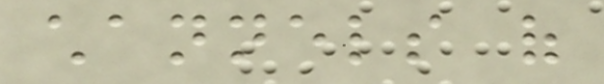channels of
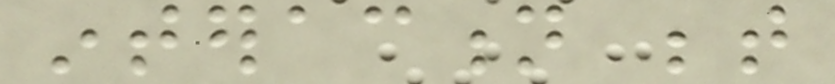interaction between
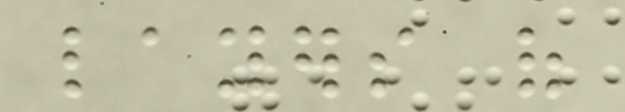layers of
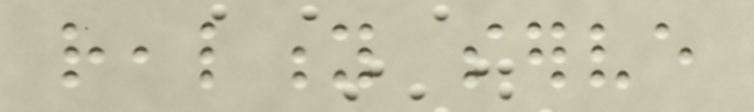reality serve
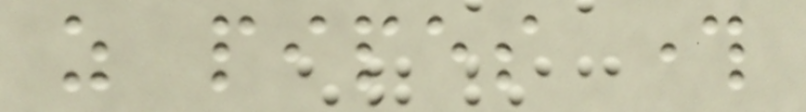as pipes through
